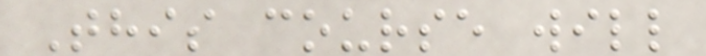This course will
